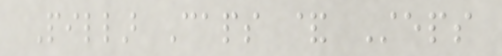Pillar Caps & Steps
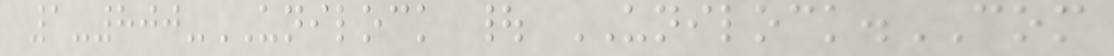1-800-UNILOCK | UNILOCK.COM
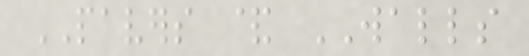PAVERS & WALLS
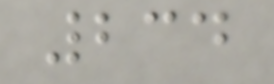234
